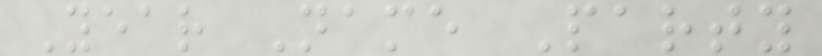Year Name Party
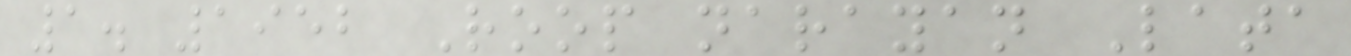1. 1952 Roop narayan Lata
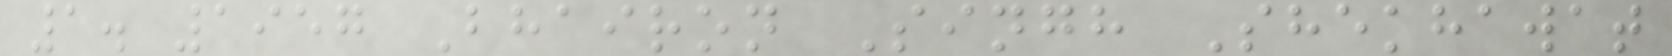1. 1957 Bhairon Singh Shekhawat
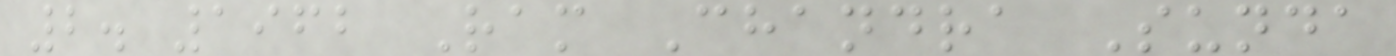2. 1962 Ram Chandra Sunda
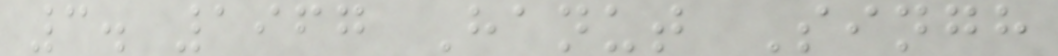3. 1967 Hanut Singh
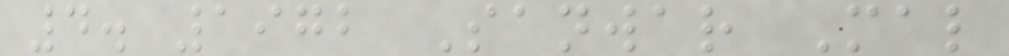4. 1972 Sanwar Mal
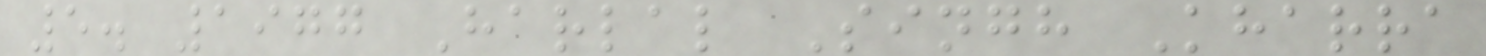5. 1977 Harlal Singh Kharra
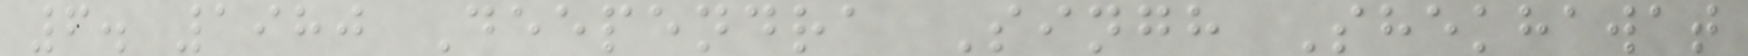6. 1980 Deependra Singh Shekhawat
